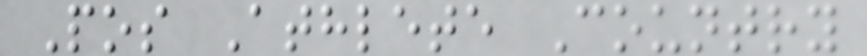Pos Athlete Country
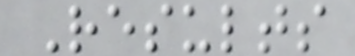Results
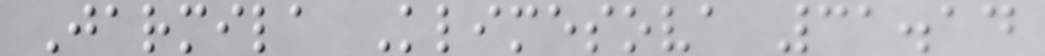Jarmila Klimesova 31.14
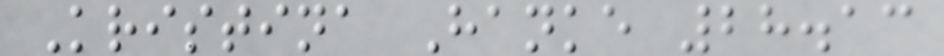Kristina Hanke 28.13
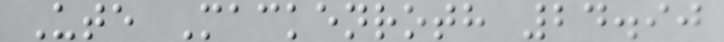Ute Mackenroth 24.90
